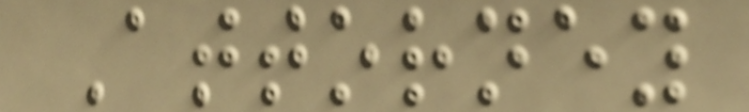Attorney
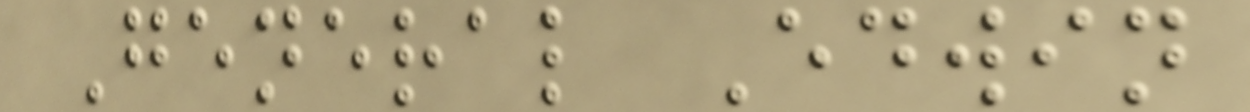General Edwin
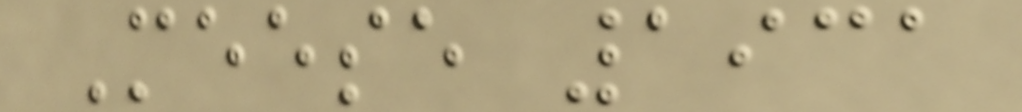Meese 1931
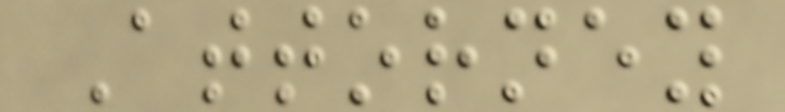Attorney
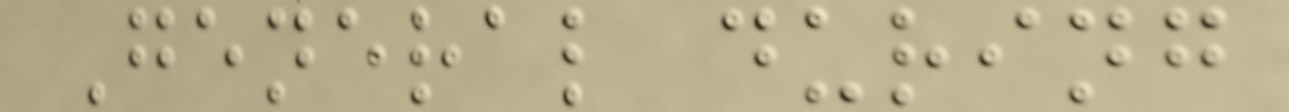General during
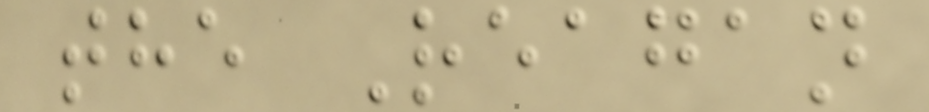the Reagan
